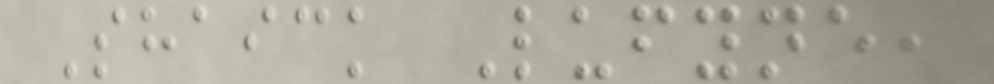Shaick Lufyne,
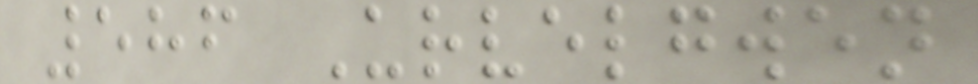586 Urvelgwen
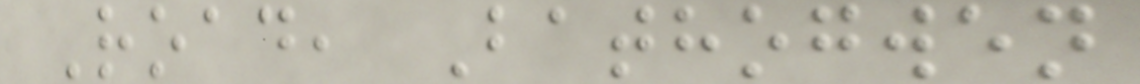Road, Bathogwen
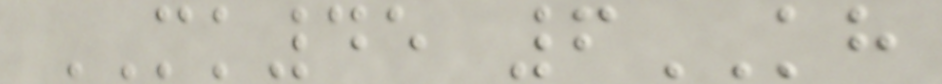MK45 6KH
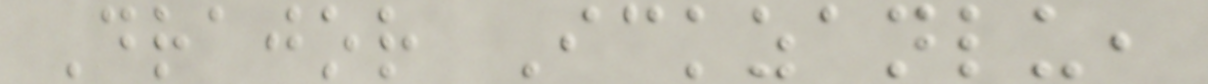Drajor Ickzanlu,
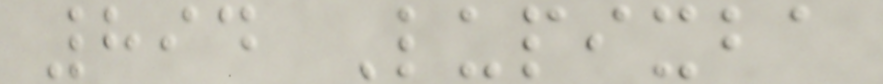894 Lupixba
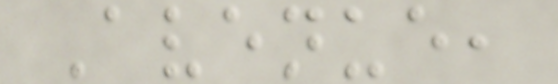Avenue,
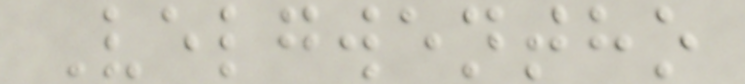Velgwentho
